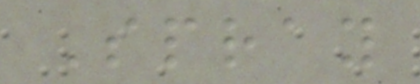Spray
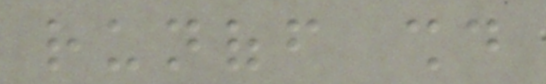runoff should
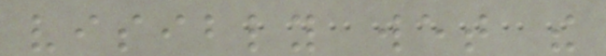visibly wet the
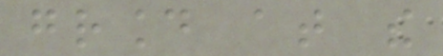ground at the
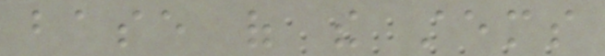base of the stems
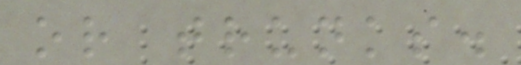or trunks.
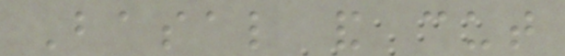Basal and cut
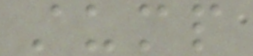stump
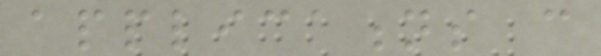applications can
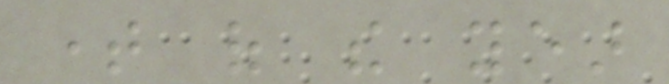time of the year
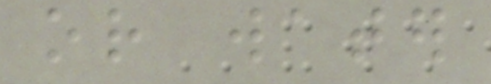or water
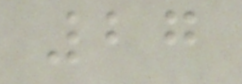27
